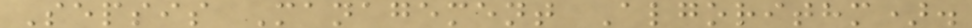Sepsis Management Algorithm).
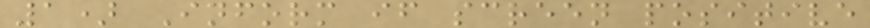1) Inform if screen positive
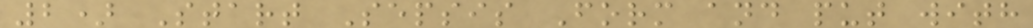2) Start Sepsis Form and put with
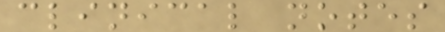clinical notes
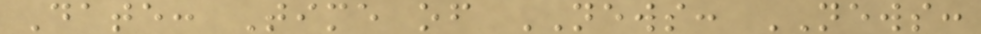Date: Time of NEWS: NEWS:
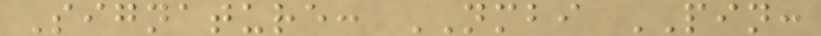Signature: NMBI PIN:
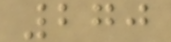270
